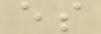es
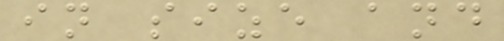in size and
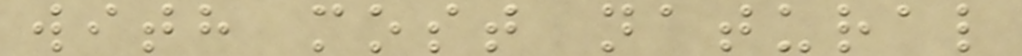with most natural
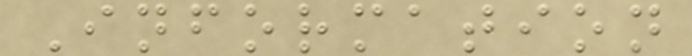Information
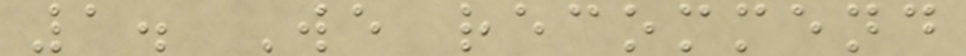1. We recommend
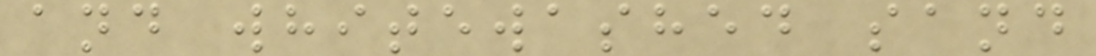and whitewashed sand
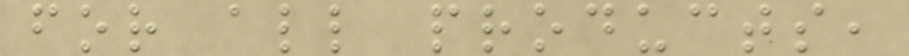for all products,
